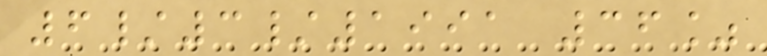6/3/1991 36%
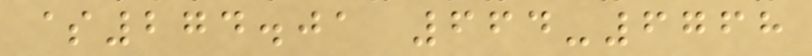$274.01 664-6768
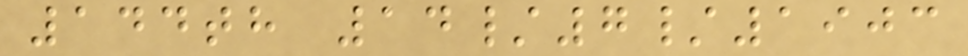144th 14/7/1903
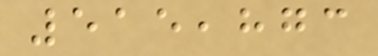515,873
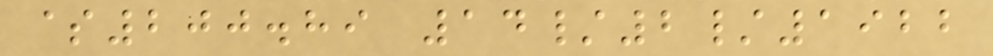$200.89 14/2/1922
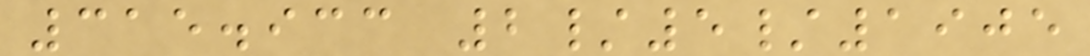315.933 2/5/1905
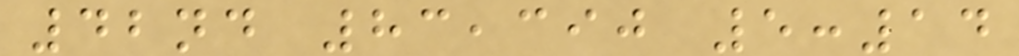42nd 83,390 5:14
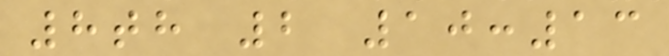8th 2 10:13
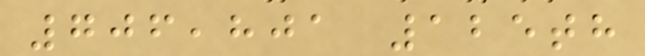706,801 125th
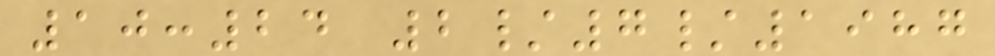10:24 2/7/1987
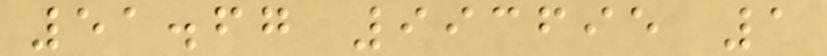51.67 993695 1
